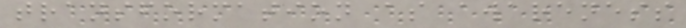transformation as awareness
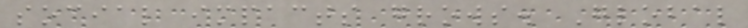social impacts grows. Global
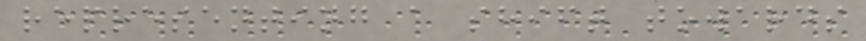representing a shift towards
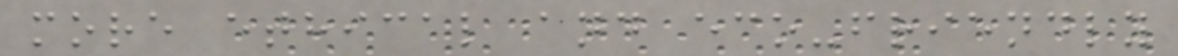more ethical and eco-friendly
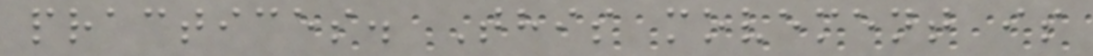practices. This movement is
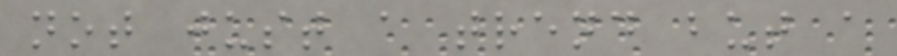not just a trend but a
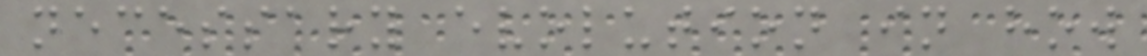necessary evolution in how
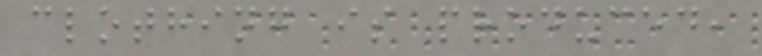clothing is produced,
